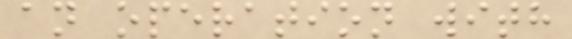an operation with
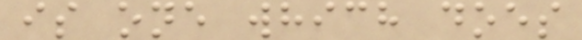is one which does
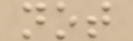not
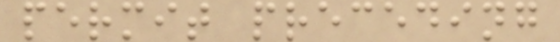permit preceding
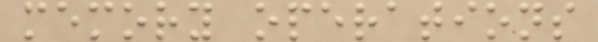memory operations
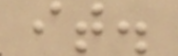it.
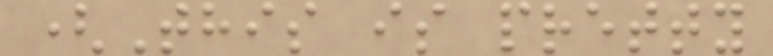(This is pretty
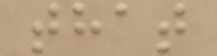that
